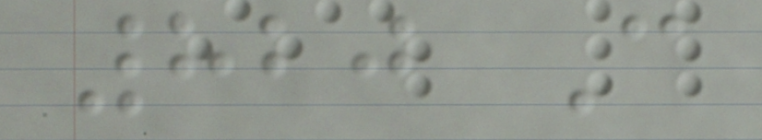820 C
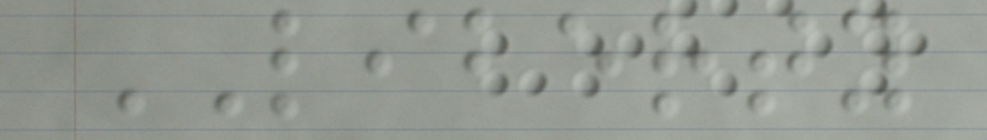LIBERTY
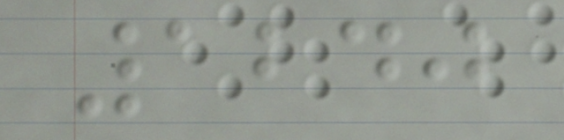1240
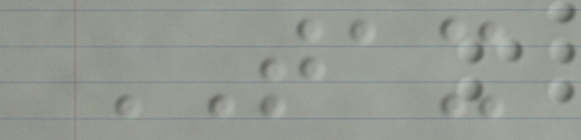TAX
